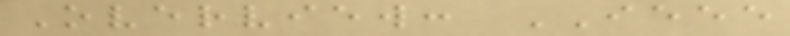Overview: IEEE
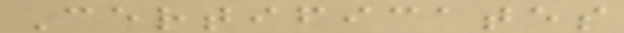Certificates
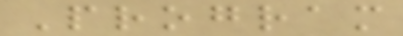Program
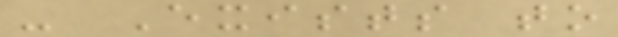- Exists to
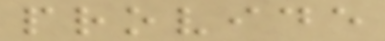provide
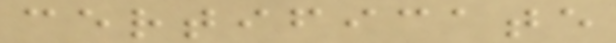certificate
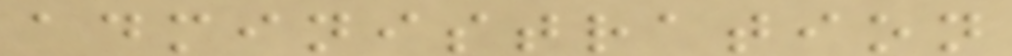administration
